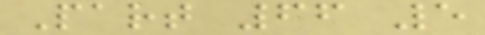Part 66 5
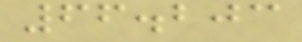66.203
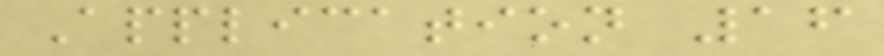Application 16
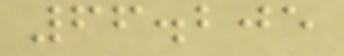66.205
